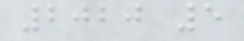2020 5
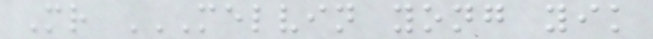Mr MELVIN YONG YIK
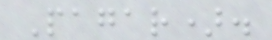Pagar).
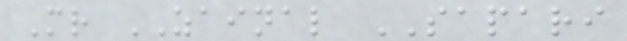Mr ZAINAL SAPARI
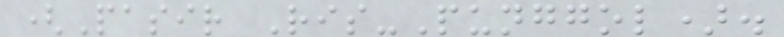(Pasir Ris-Punggol).
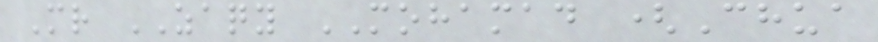Mr ZAQY MOHAMAD (Chua
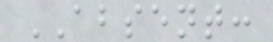ABSENT:
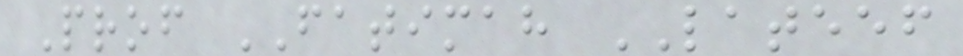Prof FATIMAH LATEEF
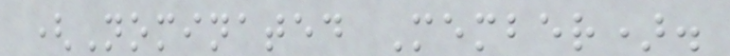(Nominated Member).
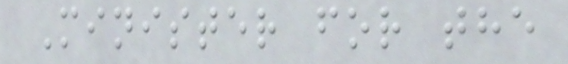Minister for the
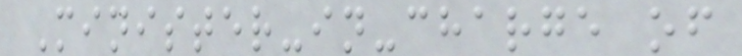Minister-in-charge of
